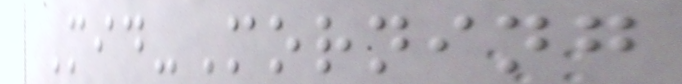Mid-Morning
